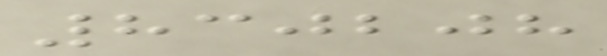830208
